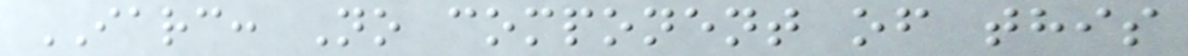IARC: No component of this
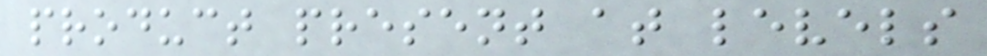product present at levels
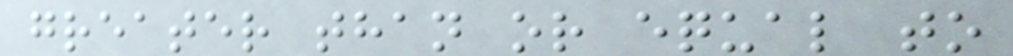greater than or equal to
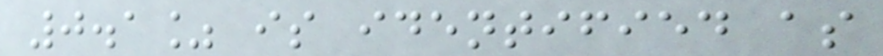0.1% is identified as
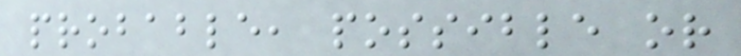probable, possible or
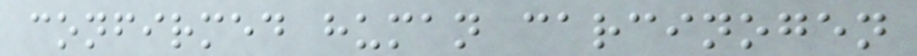confirmed human carcinogen
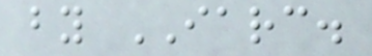by IARC.
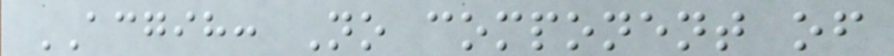ACGIH: No component of
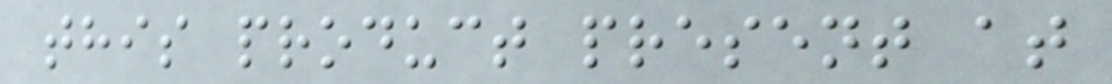this product present at
